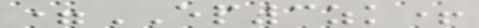=EP3zk+
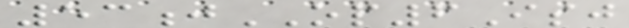53jOP6Isj
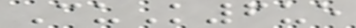CuK6ue
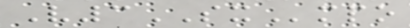V3SXmpo
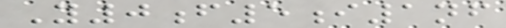Y0f5i1nf
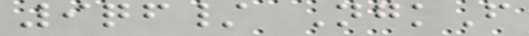9qf/ NgkF
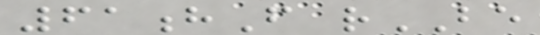61hF rBE
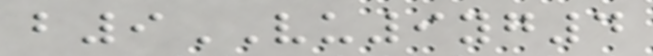b9VU9yg4
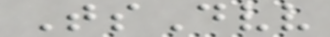TsDvv
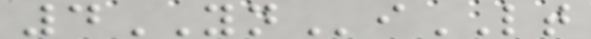4YNiLT
